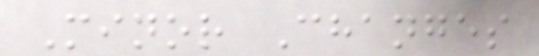Minor Changes
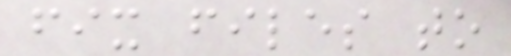fix files to
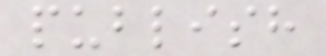publish
